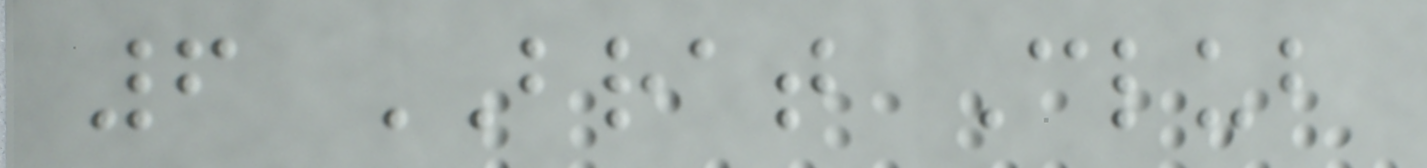6 BRAT Club
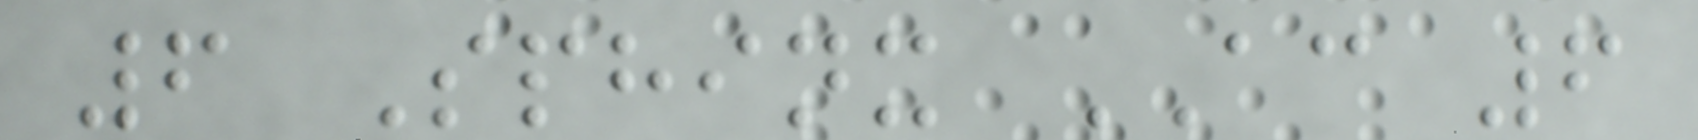6 Sphinx AC 6
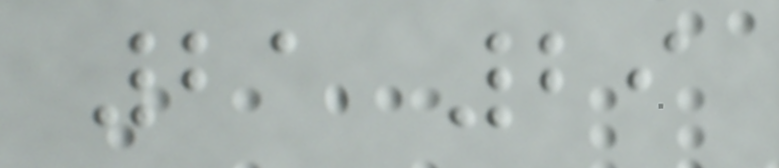21 29
